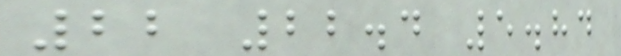22 22.4 5.84
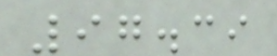97.39
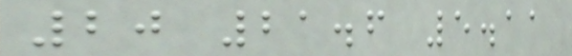20 21.6 5.11
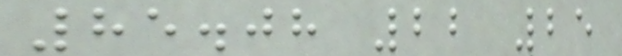85.08 22 25
